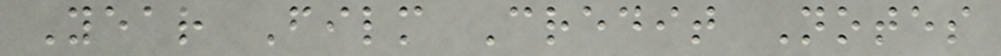Year Film Credit Notes
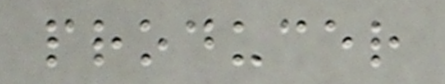producer
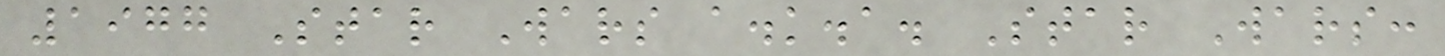1977 Star Wars a.k.a. Star Wars:
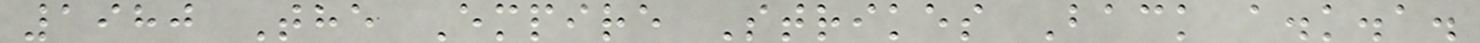1980 The Empire Strikes Back a.k.a.
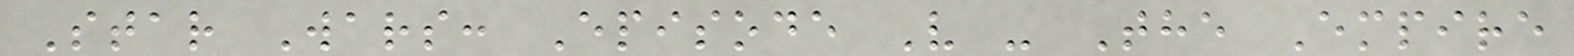Star Wars: Episode V - The Empire
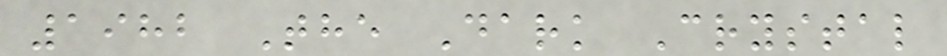1982 The Dark Crystal
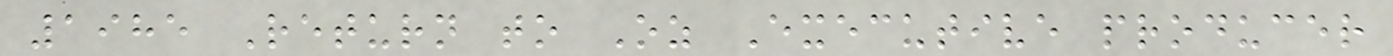1985 Return to Oz Executive producer
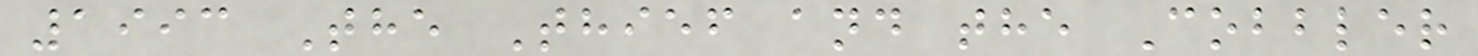1993 The Thief and the Cobbler
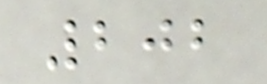202
